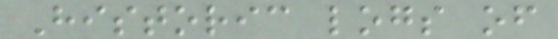Historic logs of
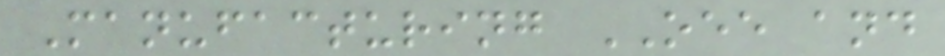Manufacturing OEE and
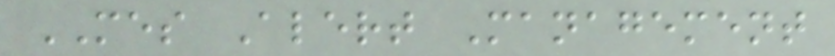MES Alert Management
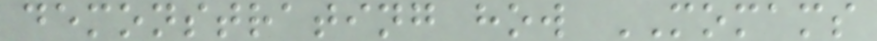demonstrating how MOMAMS
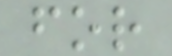for
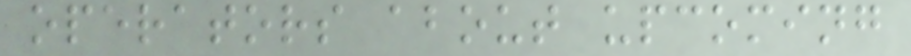operators about upcoming
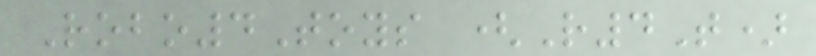Robo4Toys (R4T)
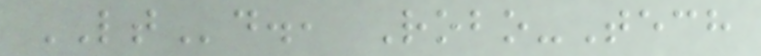LTd., Robo-Tech
